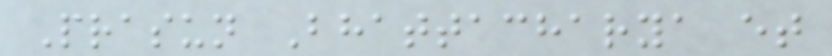Prasun Bhattacharya et
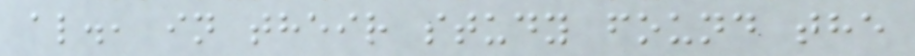al., in their study found the
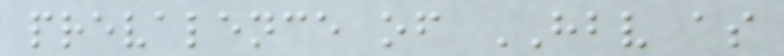prevalence of HBV as
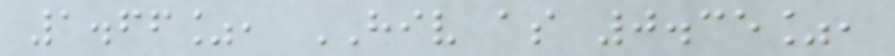1.66%, HIV as 0.35%,
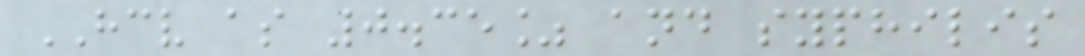HCV as 0.35% and syphilis
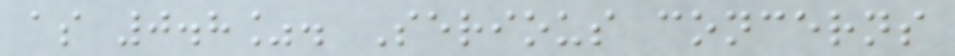as 0.8%. Serious concerns
